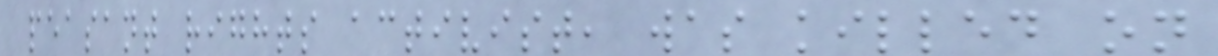peasant rights activist, was killed on
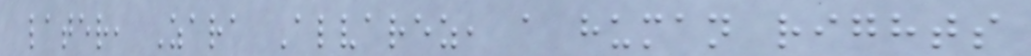later, Zara Alvarez, a human rights
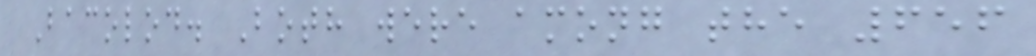Bacolod. Both were among the 656
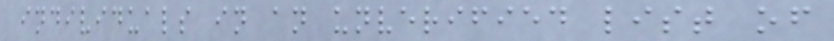individuals in an unverified list of
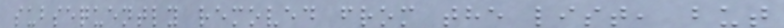subsequently removed from the list, but
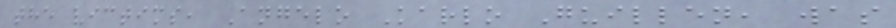the victims, Angelo Karlo Guillen, was
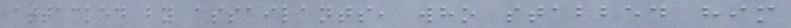attacked by assailants, who stabbed him
